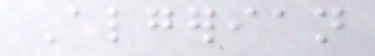Algerian
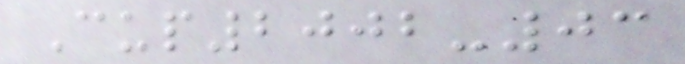Cup2002-03
